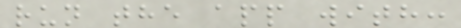run the app with:
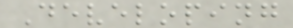Developing
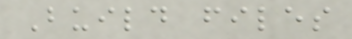Build files
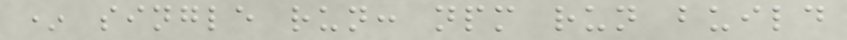* single run: npm run build
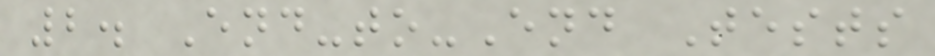2. End-to-End Tests
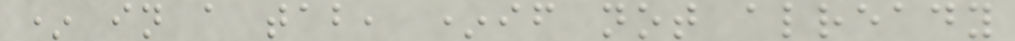* in a tab, *if not already
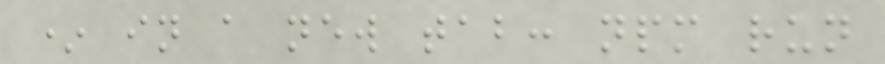* in a new tab: npm run
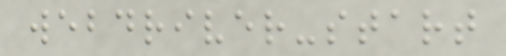webdriver-start
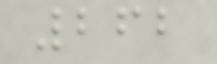262
